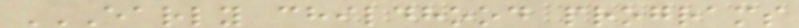EARLY CHILDHOOD PROGRAMS
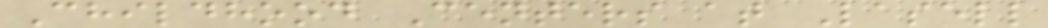Childhood Centers at Lasell
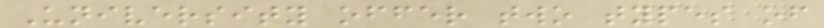University offer two types of
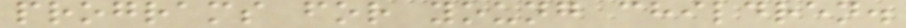programs for young children.
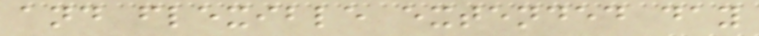and flexible extended day
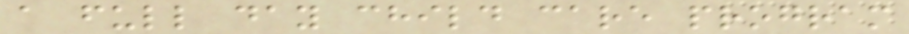a full day child care program
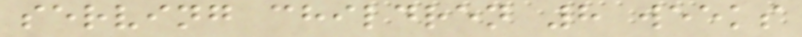serving children 8 weeks
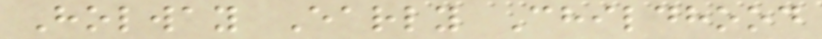Holway Early Childhood
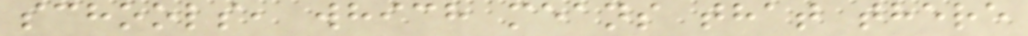schools, which means that there
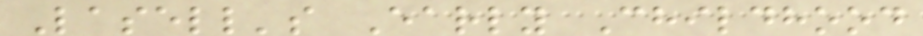Lasell's Early Childhood
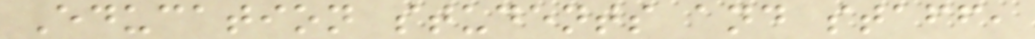Education students and staff,
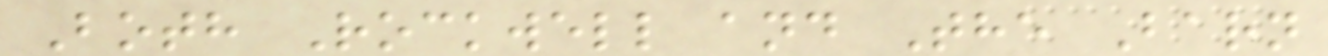Both Rockwell and The Barn
